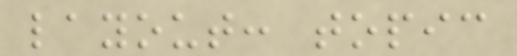layout: topic
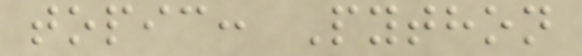topic: Python
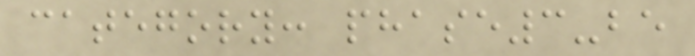category: phase3-be
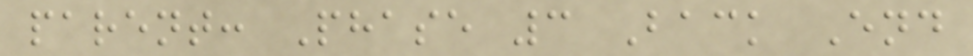parent: Phase 3 Back End
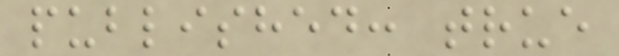published: true
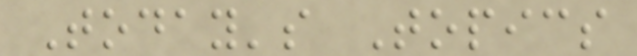Today's Topics
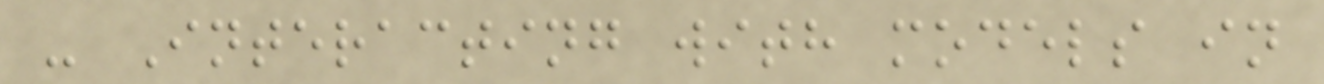- Interacting with models in
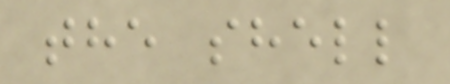the shell
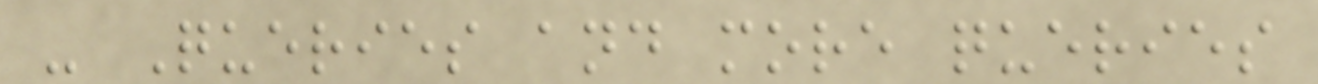- Queries and more queries
